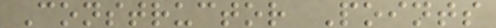Constructor Points
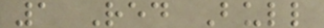1 Red Bull
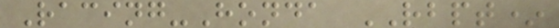Racing-Honda RBPT*
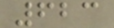623
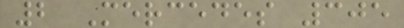2 Mercedes 305
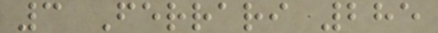3 Ferrari 285
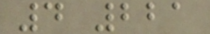4 221
